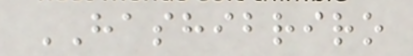HASHIBRIRO
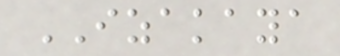IZAKAYA
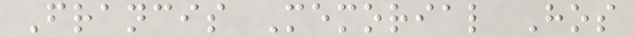Francis Memorial Hos
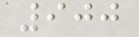900
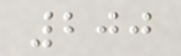200
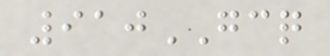910GCQ
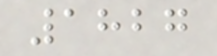1827
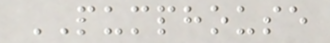PUMPHOUSE
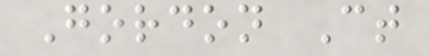Gordon Ct
